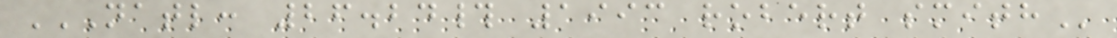NATL: 26.24# 1993 ROBERT SMITH
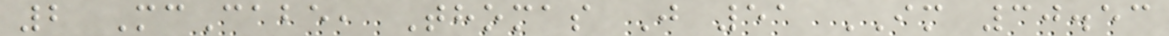2 McCabe, Thomas J 51 IM 30.53
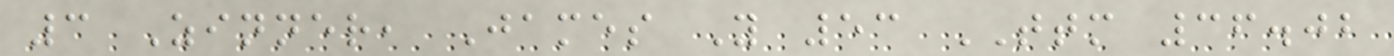3 Zinner, James Y 53 TTM 36.02
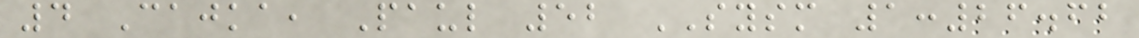4 Cajka, Paul 52 SYSM 1:26.62
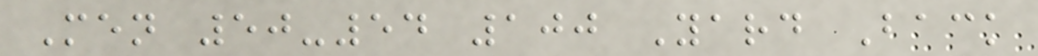Men 50-54 100 Yard Back
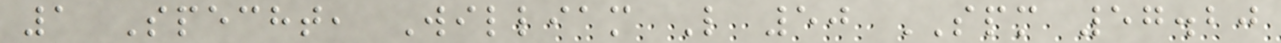1 Specht, William L 50 SPM 57.20
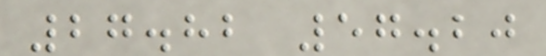27.82 57.20
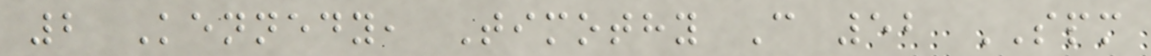2 Kennedy, Timothy C 52 SPM
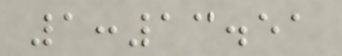1:13.51
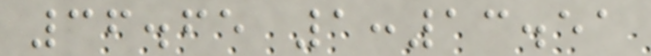36.65 1:13.51
